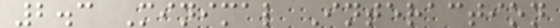2.3 Minimal Interaction
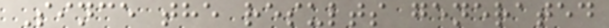Since the results generated
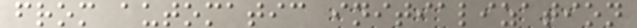from automatic initialization
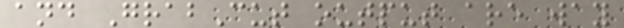and GrabCut output are way
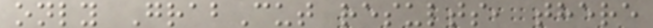only GrabCut results, there
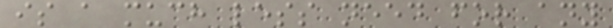is a much less need for any
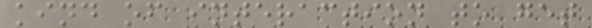kind of interaction to get
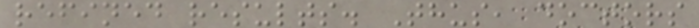refined results. Thus, doctors
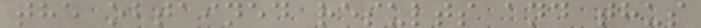the obtained results and thus
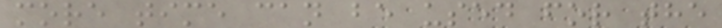more time can be used for the
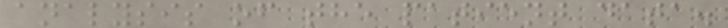analysis of the patient data.
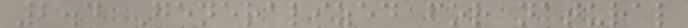2.4 Generalized for natural
